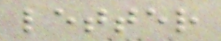letter
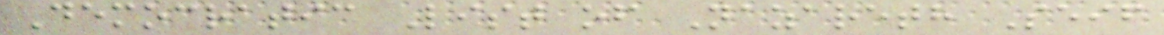Democratic List of Nazareth Seif
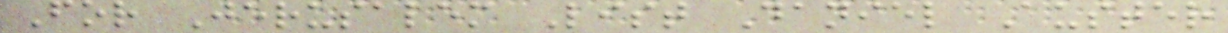For Jerusalem List Daniel Auster
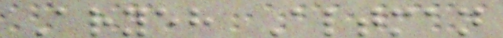Aryeh Altman
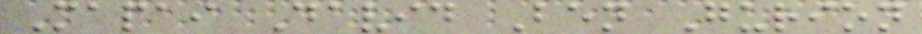Mapai David Ben Gurion
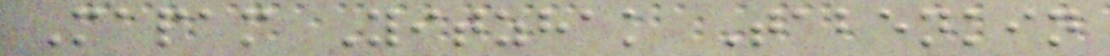Mapam Yitzhak Tabenkin
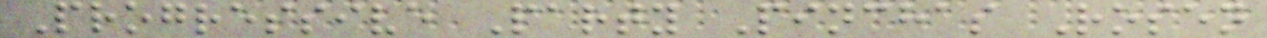Progressive Party Pinchas Rosen
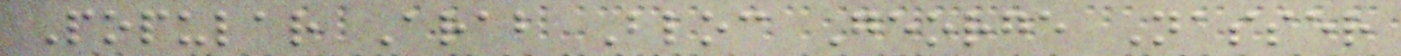Popular Arab Bloc George Nasser
